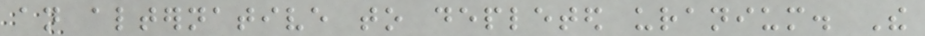an alternative to depleted uranium. The
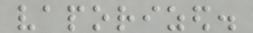vaporized.
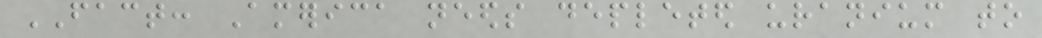FACT: America needs depleted uranium to
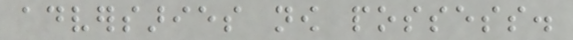adversaries now possess.
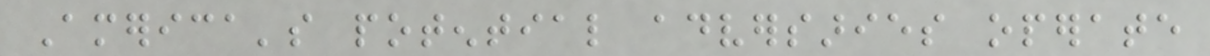America's potential adversaries operate
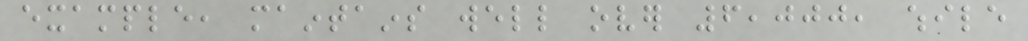example, maintains well over 6,000, while
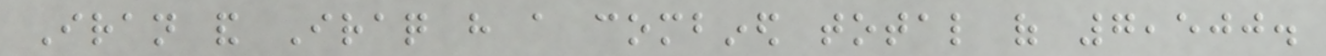Iran and Iraq have a combined total of 7,500.
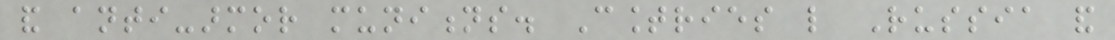and anti-armor munitions. Countries like Russia and
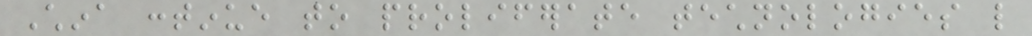China continue to proliferate technologies like
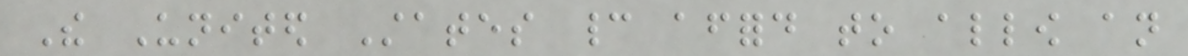The United States cannot afford to allow an
